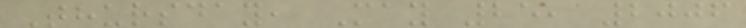Thursday, May 25, 2006
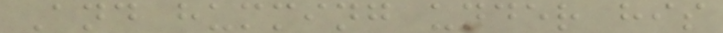And humming under his
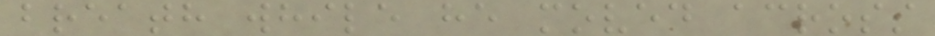breath while he moved across
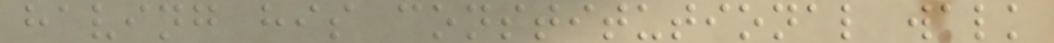having his constitutional walk
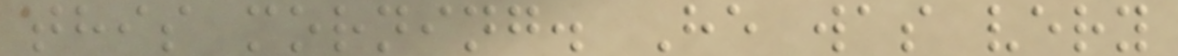this morning. He was very
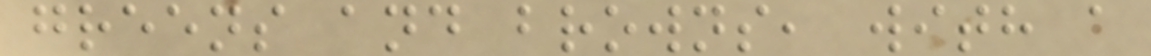greens and browns, with a
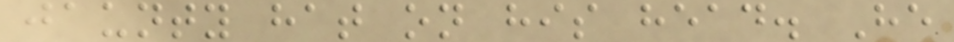jaunty hat on his head. He
